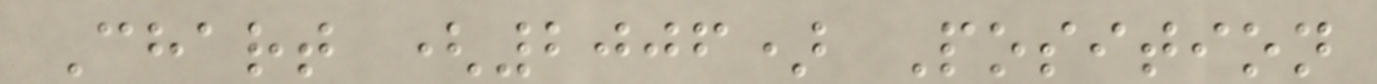Chart (2006) Position
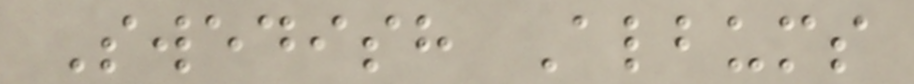Swedish Albums
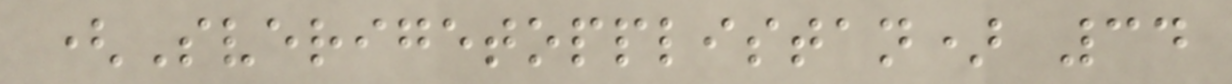(Sverigetopplistan) 34
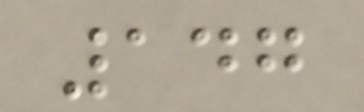147
